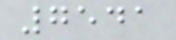7541
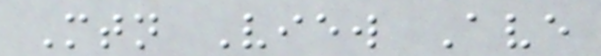Mtn View Ave
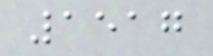1517
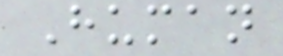Human
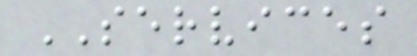SERVICES
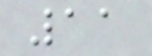11
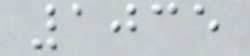1035
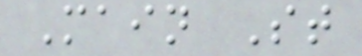Main St
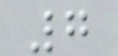7
